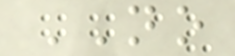NO
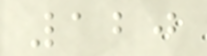120
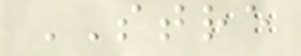STRE
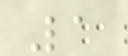1
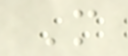M
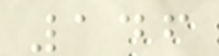146
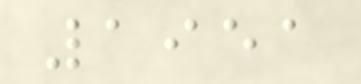1951
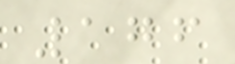176
